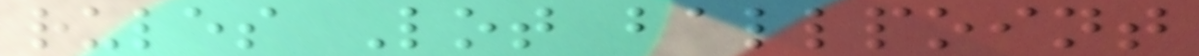rules Lot ballpoint
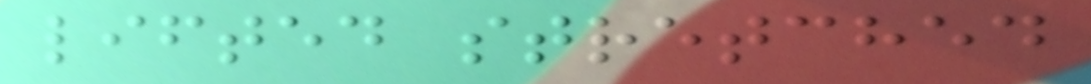lifted stretched
